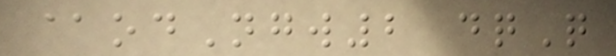@odNgw2 dqQ
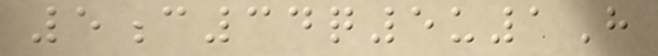5c34q5u1H
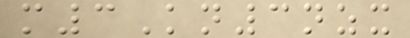m3Kn3nzx
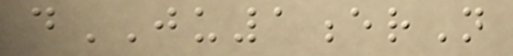dJU1erN
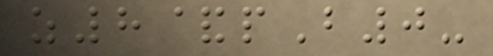z8&pB0-
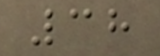38
